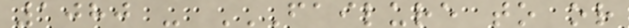1080 - FAILURE TO OR
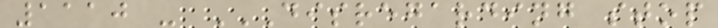1110 - DISREGARDING STOP
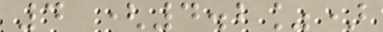4 (4.2%)
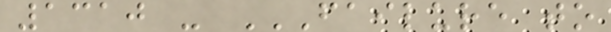1310 - FAILURE TO
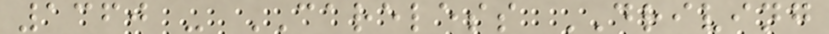1360 - CARELESS DRIVING
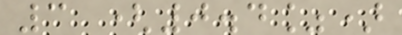3 (0.4%)
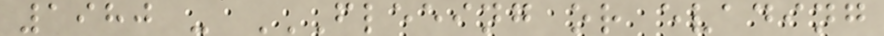1980 - FLEEING OR EVADING
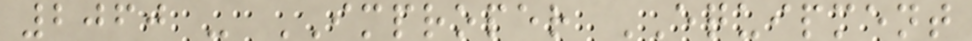2060 - IMPROPER EQUIPMENT
